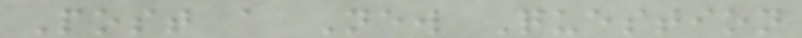Post a New Question
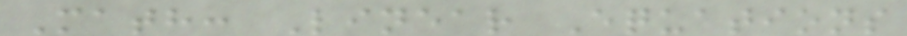Math: Linear Equations
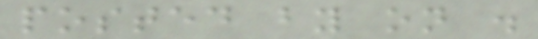posted by on .
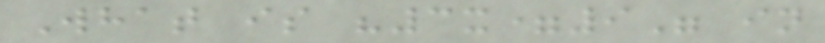What is "3x=9" in
